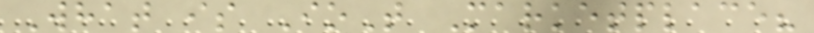What is IoT Marketplace?
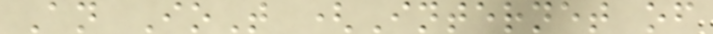An IoT (Internet of
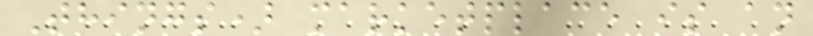Things) marketplace is an
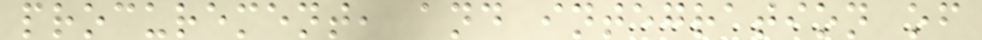procurement, and integration of
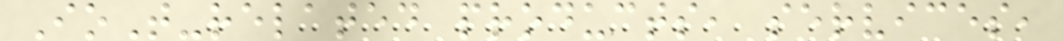IoT-related products, services,
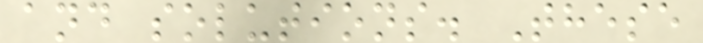and solutions. These
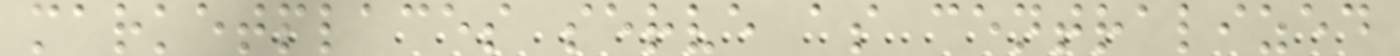marketplaces serve as centralized
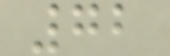72
